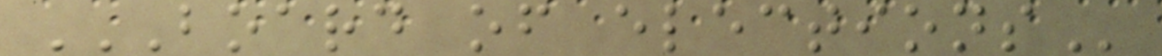BOARD OF ELECTIONS
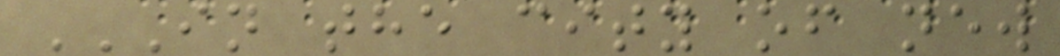IN THE CITY OF NEW
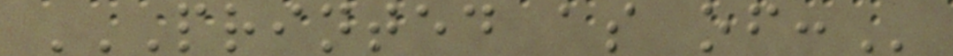PRINTED AS OF:
